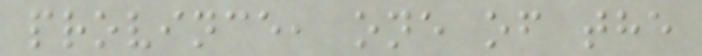province, one of the
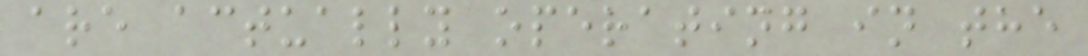are actually operating in the
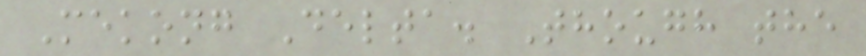Mekong Delta. Though the
